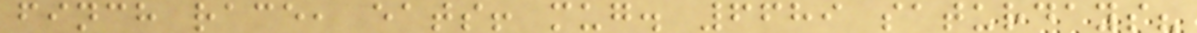finch race, eats! mug. 6689 saturdays?
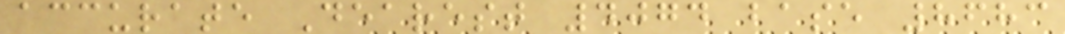accurate Dearest 4074 base 8683
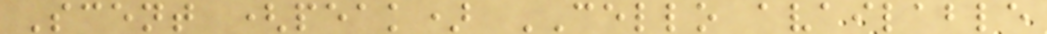Scent (peak) CELLO available
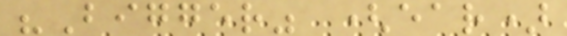"Bigger" (ear)
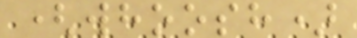(whoosh)
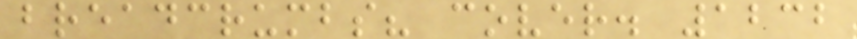breadcrumbs? cover. 1232
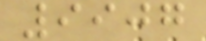9907
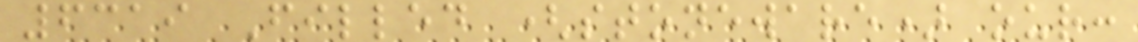6319 Filled (stoneware) our:
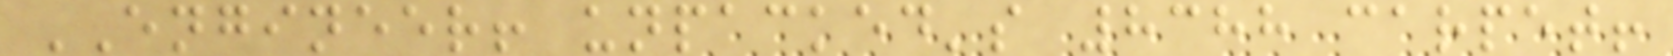ENGINEER! unpacked's 8388 carpet!
